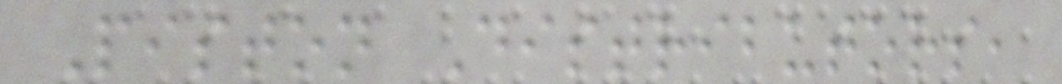Piston Distributors,
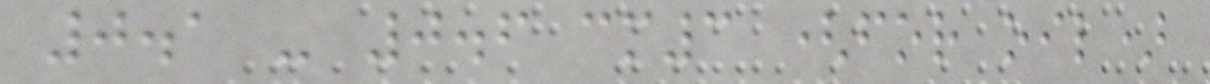0.1 - 0.6 cm3 (for oil)
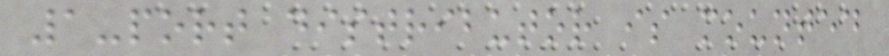1-port distributor is mounted
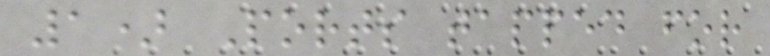1) Ports tapped for
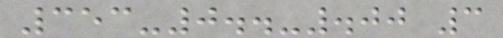353-0..-.00 3
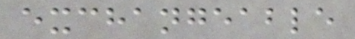exchangeable
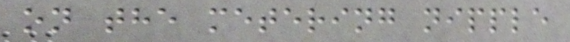on the metering nipple
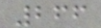266
